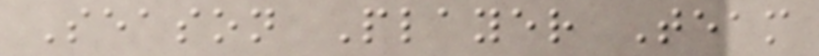Season Player Team
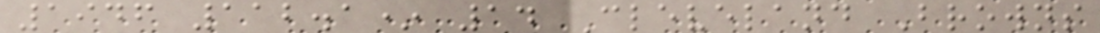1946 112.1* 14 Cleveland Browns
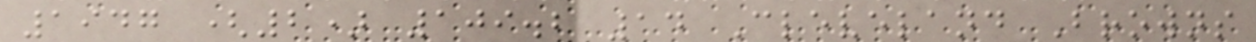1947 (2) 109.2 14 Cleveland Browns
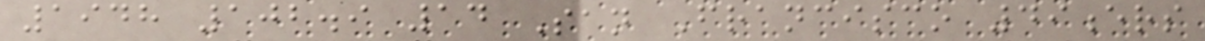1948 102.9 14 San Francisco 49ers
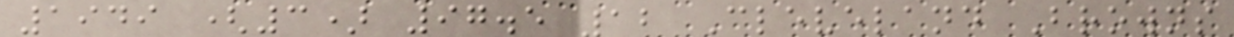1949 (3) 97.5 12 Cleveland Browns
